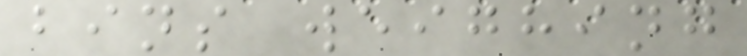bins weighing
